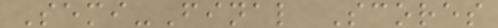Semi-Final Scores
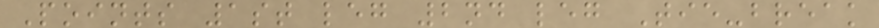Points 1st leg 2nd leg Tie-break
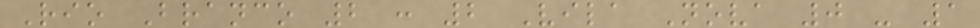Rio Branco 2 : 2 Vila Nova 0 - 1
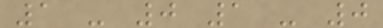1 - 0 1 - 0
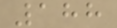188
